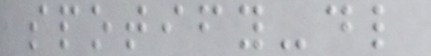spotify-dl
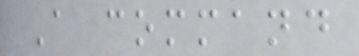A command
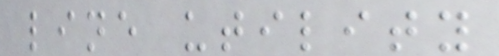line utility
